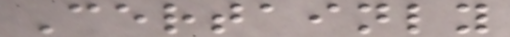Certainly
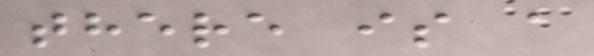there is a
